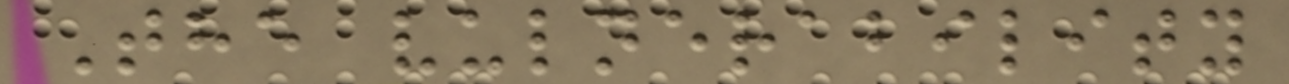The vulnerability
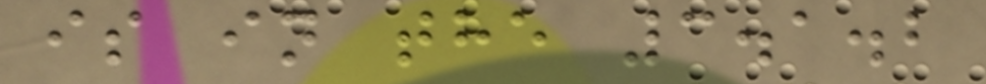is in the 3.1.2
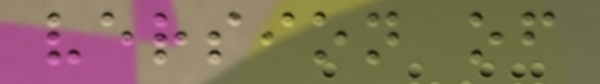version of
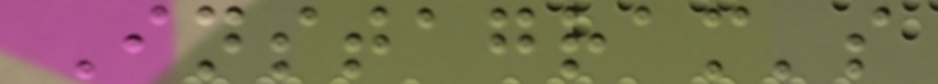Instagram's
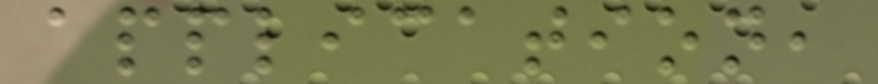application,
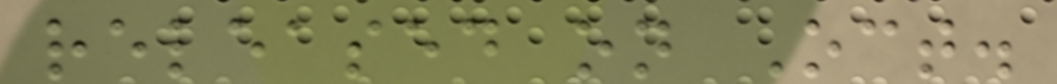released on Oct.
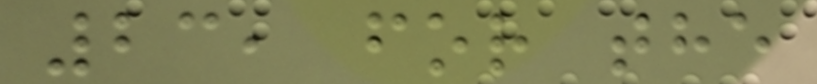23, for the
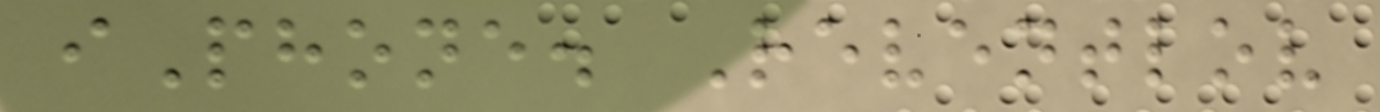iPhone. Reventlov
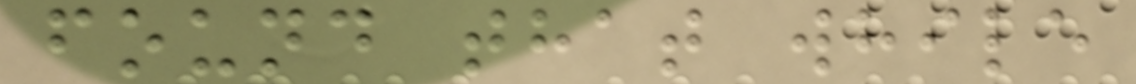found that while
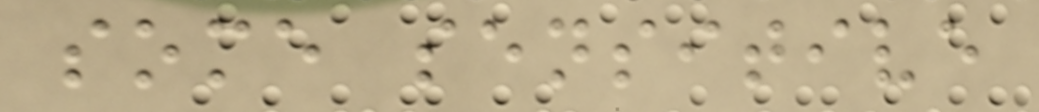some sensitive
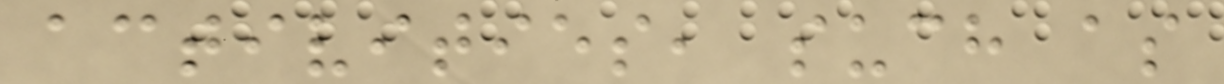activities, such as
